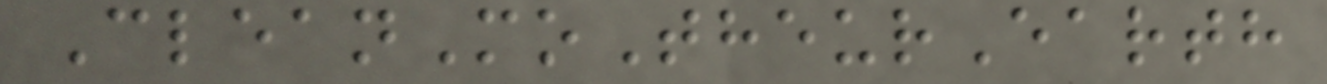CleanMoTheurEarth
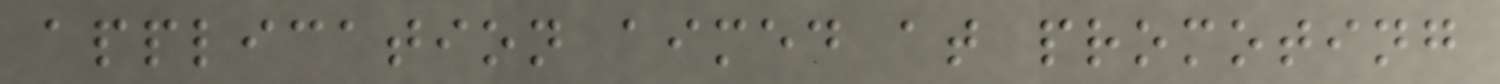application aimed at promoting
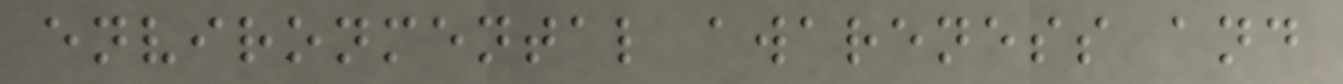environmental awareness and
